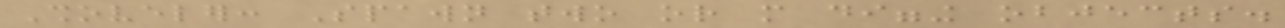Shoveler: Spawn two or more digging objects.
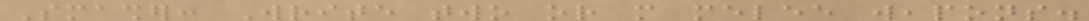Smasher: Write two or more melee weapons.
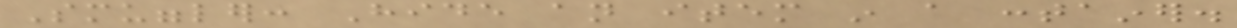Smuggler: Hide an item in a container.
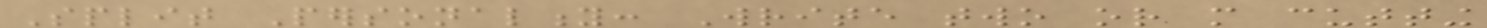Split Personality: Write two or more cutting
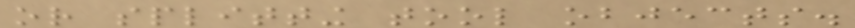or splitting tool objects.
